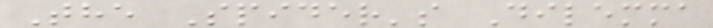The Spider's Dilemma
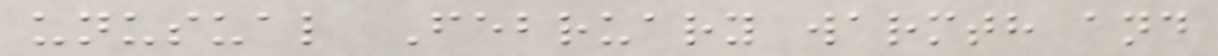unusual February warmth and
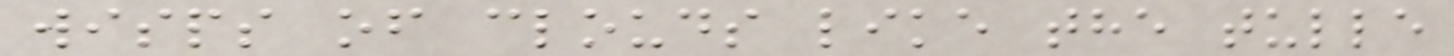wisps of clouds like the tulle
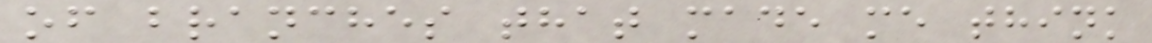of branches that made me think
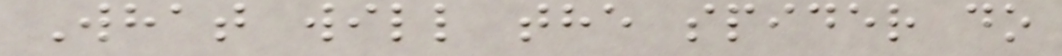What will the spider do
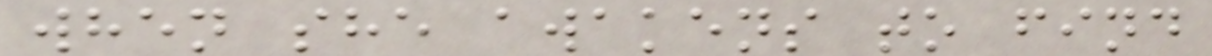when she awakens to find
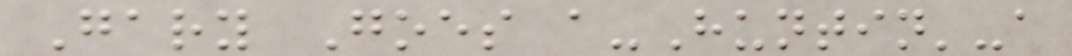Gary Goes a-Huntin'-a
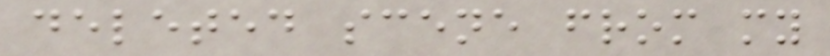deleted scene from my
